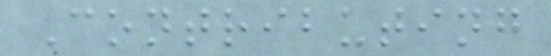Contributing
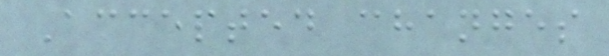Accepted changes
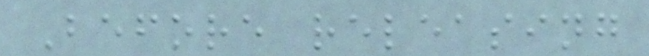Before releasing
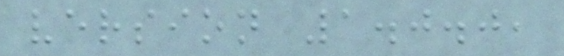version 1.0.0,
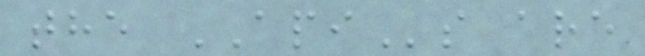the APIs are
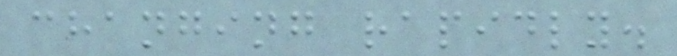changing rapidly.
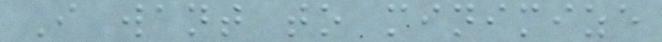I want to minimize
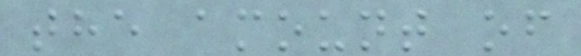the amount of
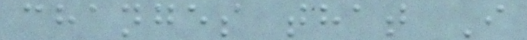changes that I
